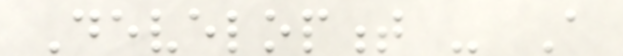Development - A
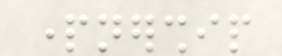partnership
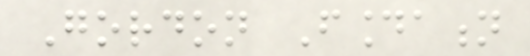Gordon Foundation
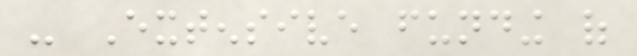- Extensive funding of
